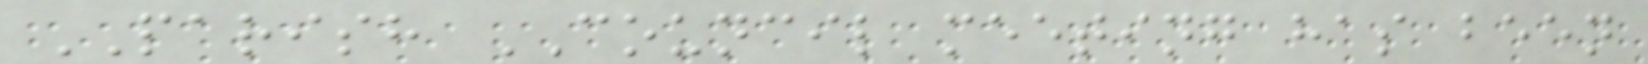PARISH COUNCIL meeting has been
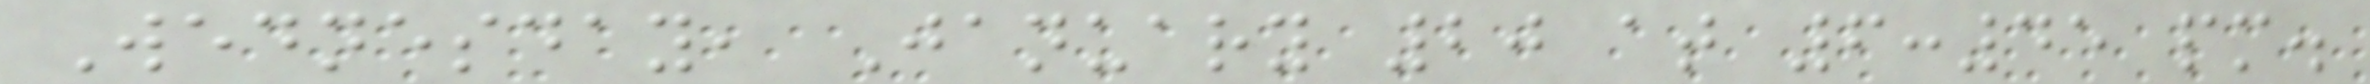Wednesday, January 20 at 6:45 pm.
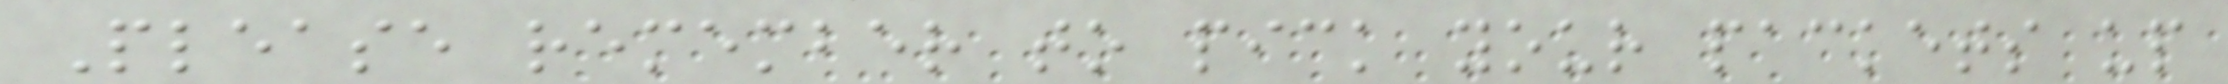Please remember to pick your packets up
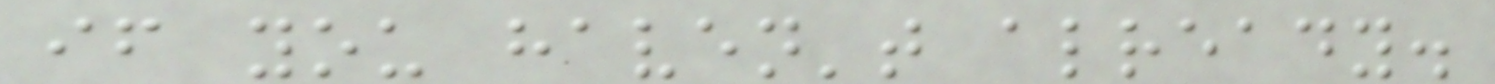if you haven't already.
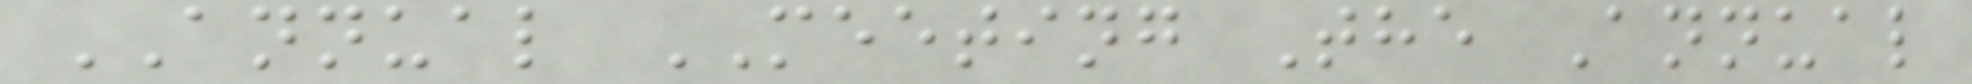ANNUAL MEETING The Annual
